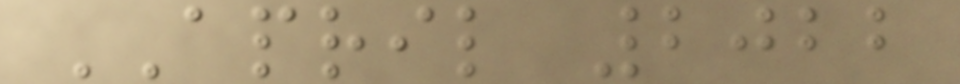APRIL 2022
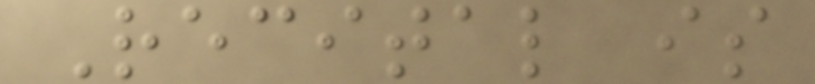Recital is
